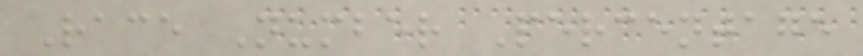Race Number Percentage
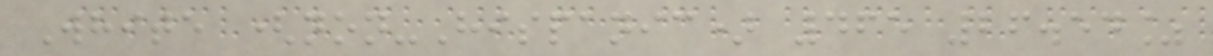White (non-Hispanic) 465 26.54%
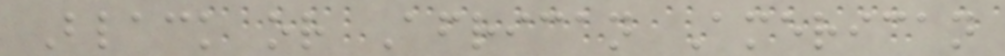Black or African American
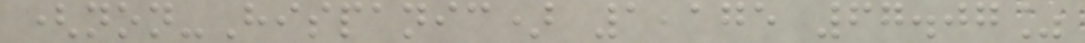(non-Hispanic) 1,175 67.07%
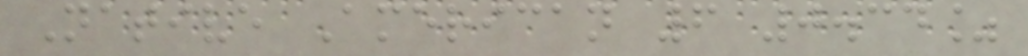Native American 6 0.34%
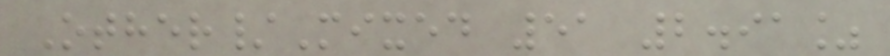Other/Mixed 51 2.91%
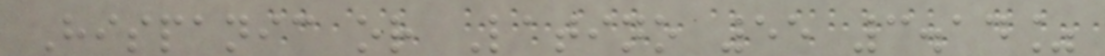Hispanic or Latino 55 3.14%
